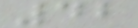42
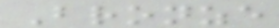Bronze
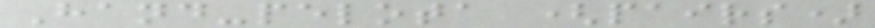Hand-pelota (pairs)
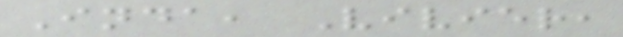Inda, Vivier,
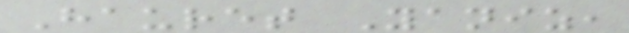Hauret Yaniz,
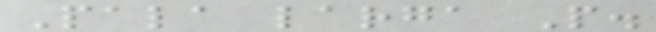Pala larga P.
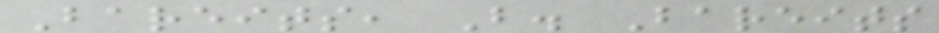Bareits, B. Bareits
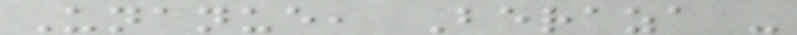Unanue, Beraza -
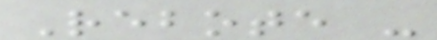Rebote -
